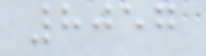8057
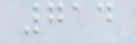714
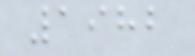1982
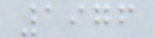1976
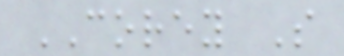COREY S
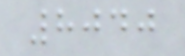8040
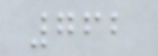762
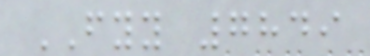FYY 7849
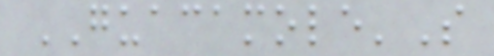GUACAMOLE'S
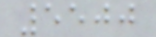5500
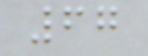67
